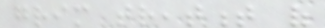grim treatment of
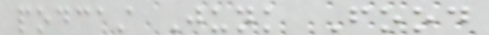podcast Junk Food
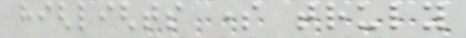highlights some truly
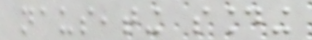nauseating sounding
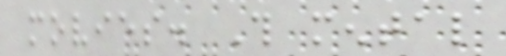movies. This mental
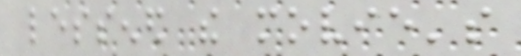lessened the movie's
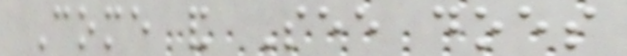Come and See does
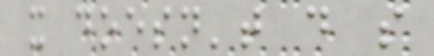it doesn't do so
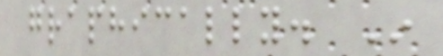graphically. In
